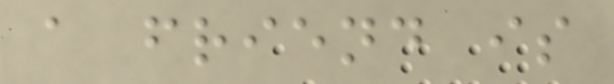a friend is
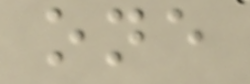one
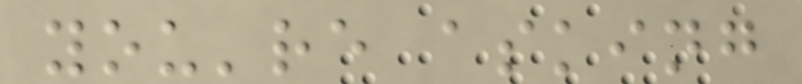you're asking
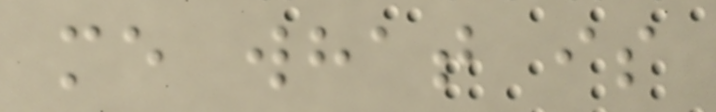me what is
